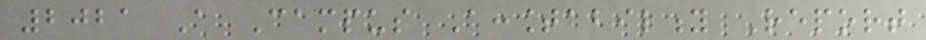2021 A Campus Accountability Report
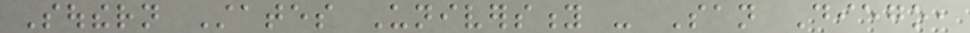Southern States University - San Diego,
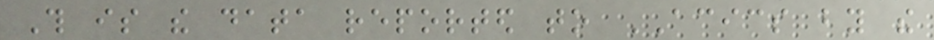This is the data reported to ACICS by the
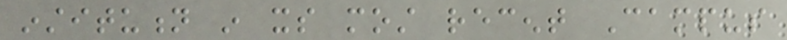institution in its most recent Campus
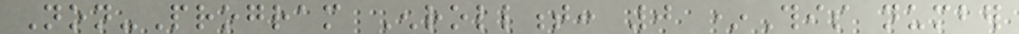Non-Program Enrollment: 0 *This number
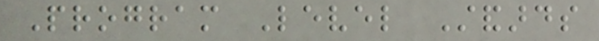Program Level Standards
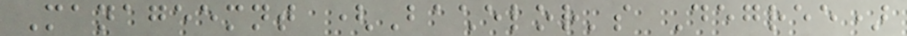Manageemnt (Bachelor's Degree)
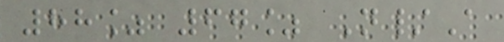88% 67% N/A
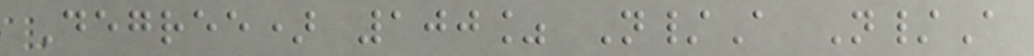Degree) 100% N/A N/A
